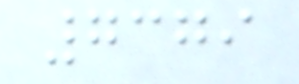7379
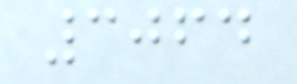3064
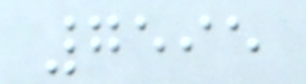7595
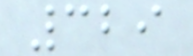329
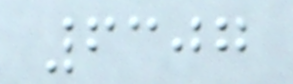6307
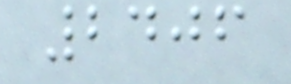2406
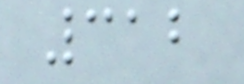312
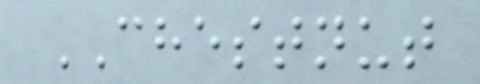CHESTNUT
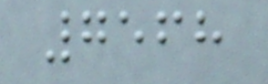7568
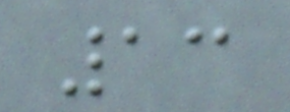13
